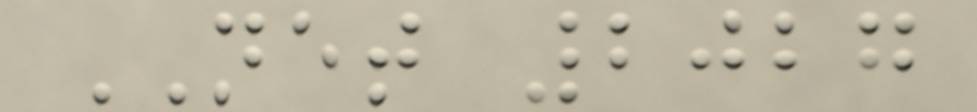NET 2027
